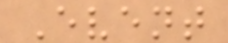Event
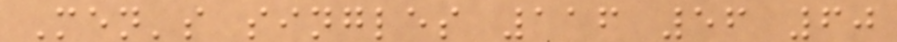Men's singles 116 56 60
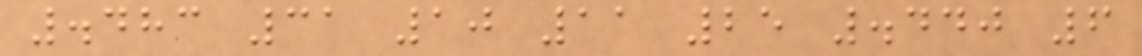.483 31 10 11 25 .440 6
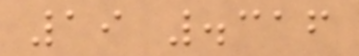19 .316
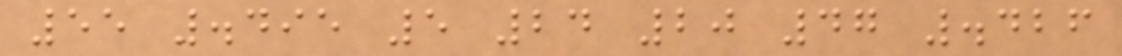55 .495 5 24 20 47 .426
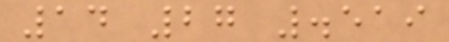14 27 .519
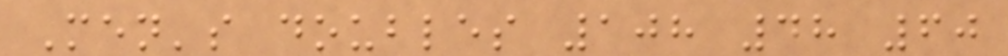Men's doubles 108 48 60
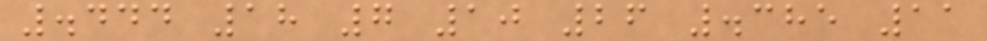.444 18 7 10 26 .385 11
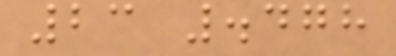23 .478
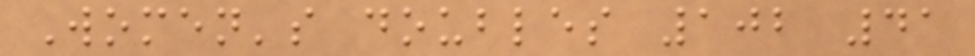Women's doubles 102 41
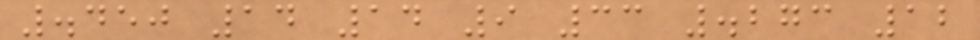.450 14 14 9 33 .273 12
